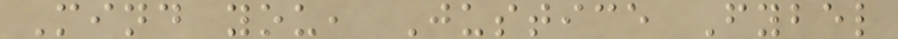Mind you, Justice Fybel
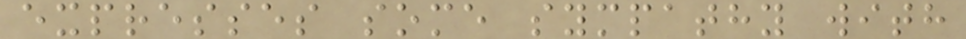expresses some sympathy with
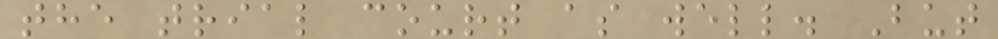the trial court as well. But
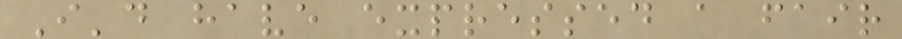I'd have expressed a fair
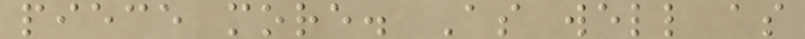piece more. As well as
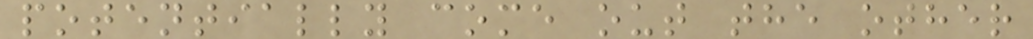potentially come out the other
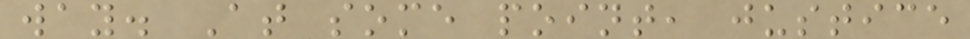way. At some point, justice
